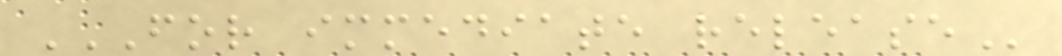FOR IMMEDIATE RELEASE
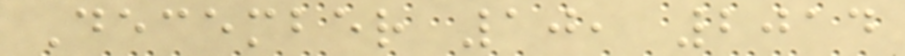December 10, 2014
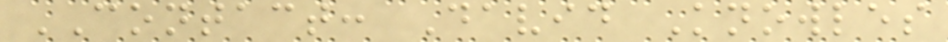CONTACT: David Knowles
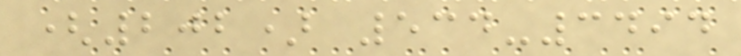(202) 534-3494
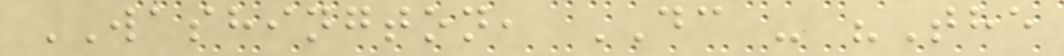WASHINGTON, DC - "The
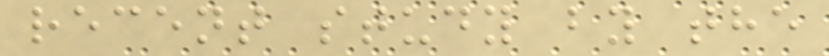recent study by the
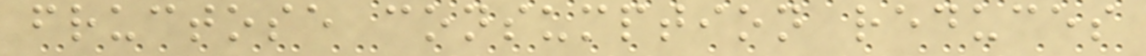fructose consumption reduces
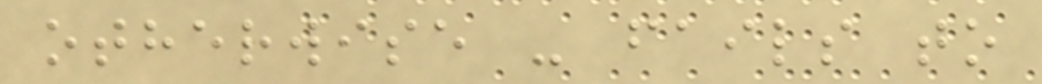otherwise - fails to
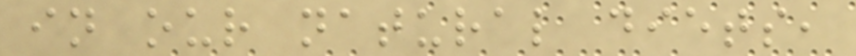in our natural diets,
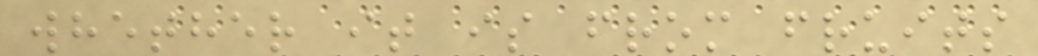whether it is from fruits
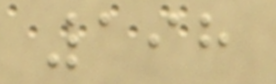198
